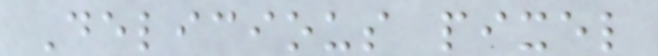Delicious pixel
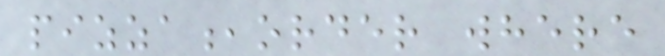pizza,order where
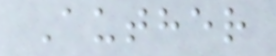Auther
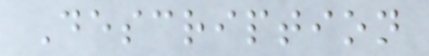Description
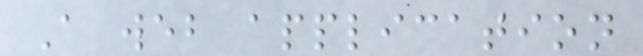A web application
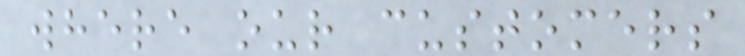where our customers
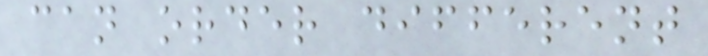can order different
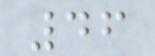46
